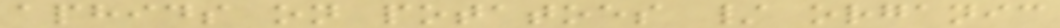aphids on potatoes / organic
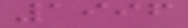1996
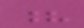?
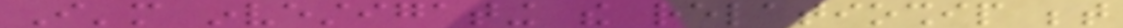I'm investigating the relatioship between
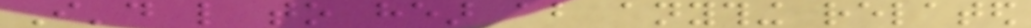I'd like to hear about anything related
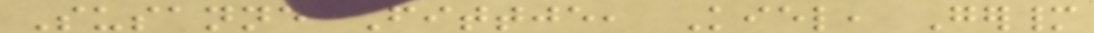Susanne Fittje, Kiel, Germany
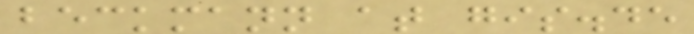beckmann at gis.de
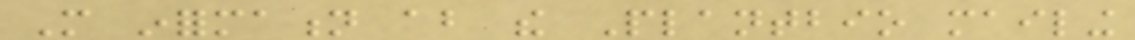More information about the Plantbio mailing
